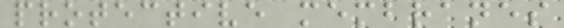protective membranes
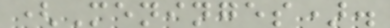(Meninges).
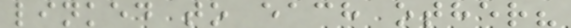linked to each other?
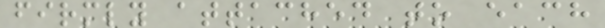firmly attached to each
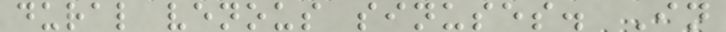dural venous sinuses. In
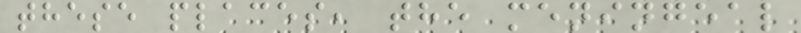these places, the meningeal
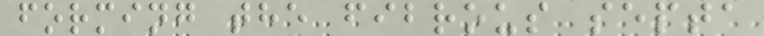forming the fibrous septa
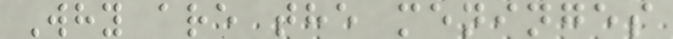Why are the meninges
